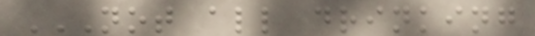NOT ALL DRINKING
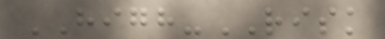HIGH-RISK
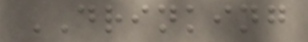DRINKING
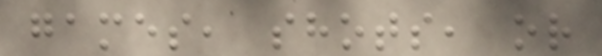games, shots, or
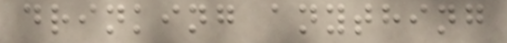drinking anything
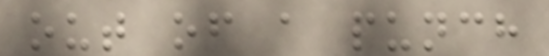out of a punch
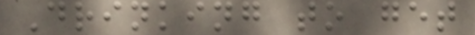Drinking to get
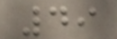49
